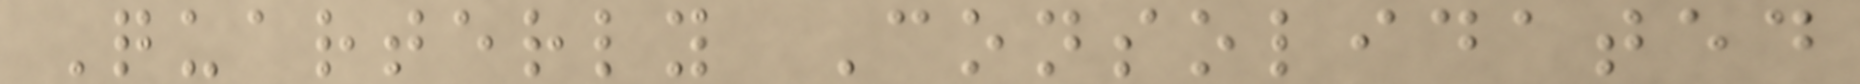Quarterly Consolidated
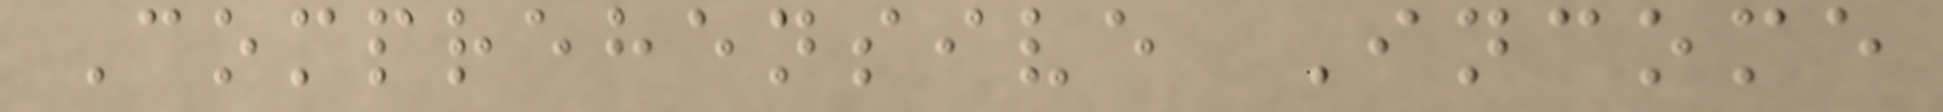Comprehensive Income
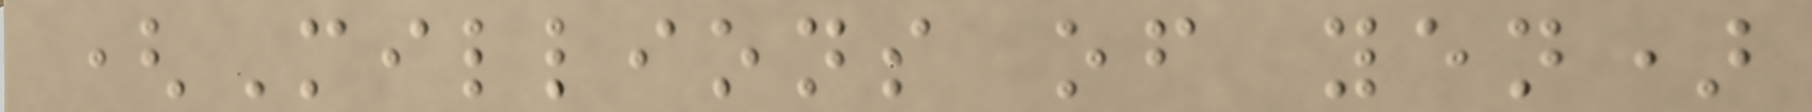(Millions of yen)
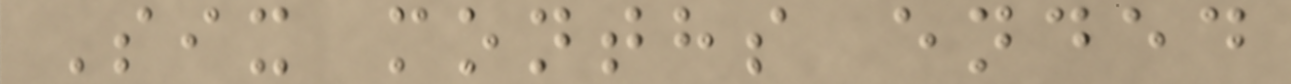Six months ended
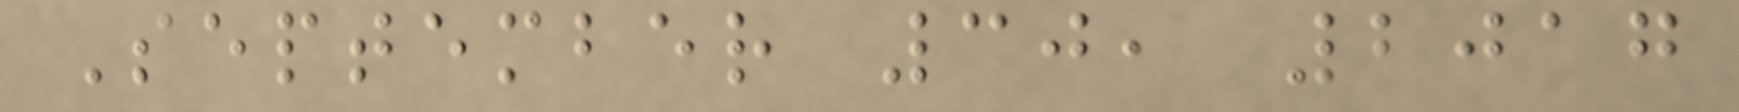September 30, 2017
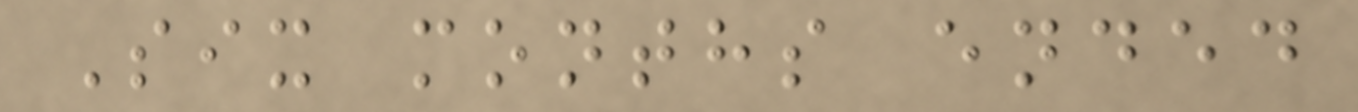Six months ended
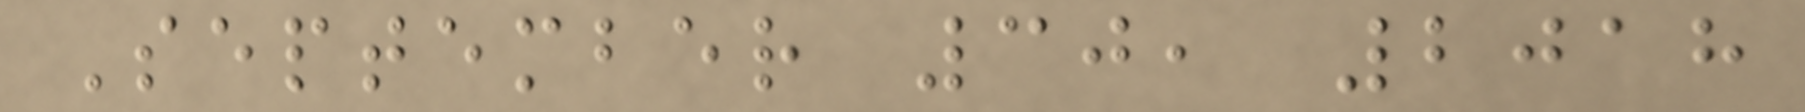September 30, 2018
